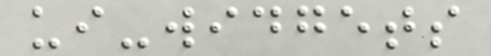ui-widgets
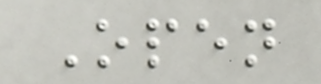Open
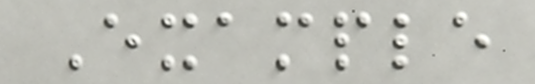Example
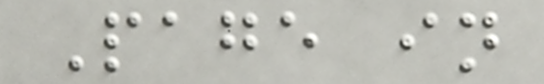Page in
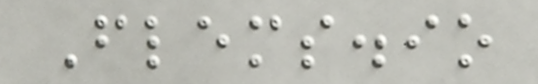Flems.io
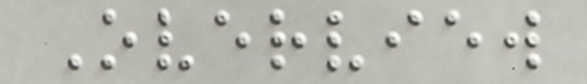Overview
